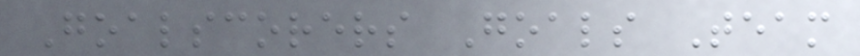Goalscorers Goals Team
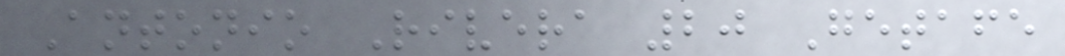Antonio Rivera 20 Getafe
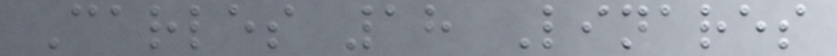Carles 18 Linares
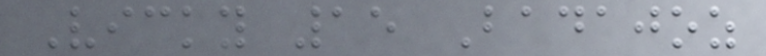Vicky 15 Badajoz
